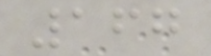167
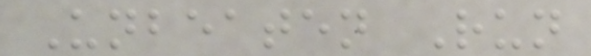Unbeaten Run
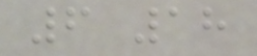6 18
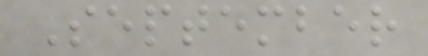September
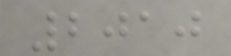2010
